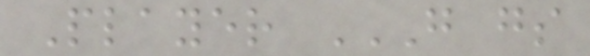Player G GS
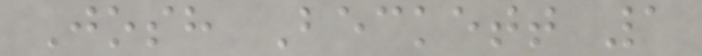Josh Beckett 1
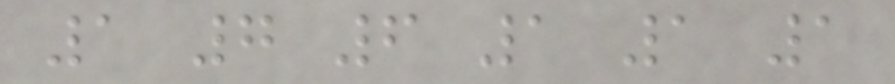1 7 6 1 1 1
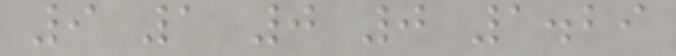9 1 0 0 1.29
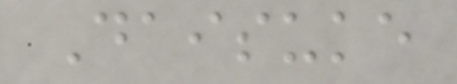Daisuke
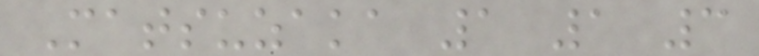Matsuzaka 1 1 3
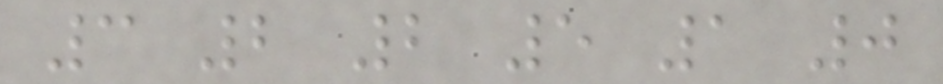3 2 2 5 1 0
